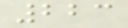223
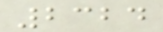2324
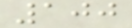100
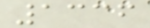1336
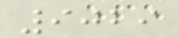9029
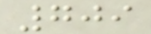709
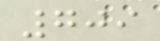709
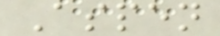Aspen
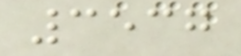3537
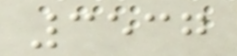3537
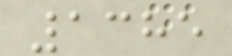1385
